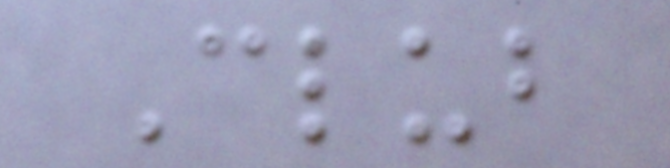Club
